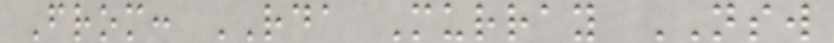From: RDA Murray NSW
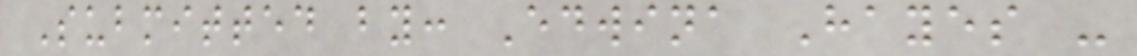Submitted by: Edwina Hayes -
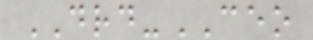DRD-CEO
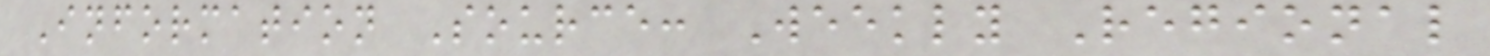Information Source: Weekly Regional
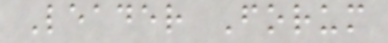Leader Forum
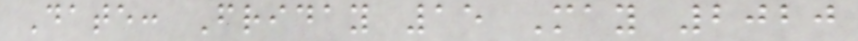Date: Friday 15 May 2020
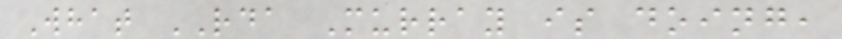What RDA Murray is doing,
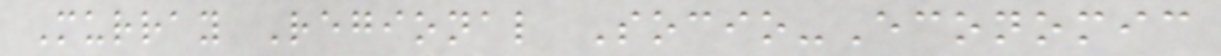Murray Regional Socio-Economic
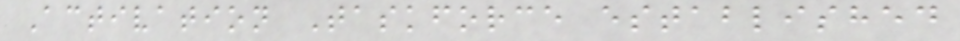Activation Taskforce established
